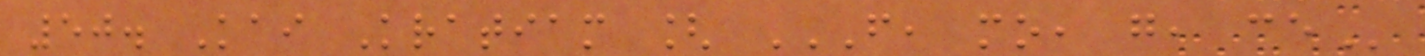50. Kai Kratiam [ F, MO, G, CE
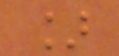]
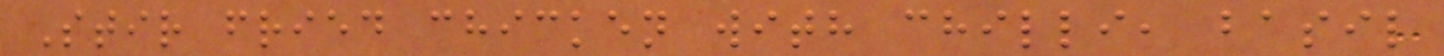Stir fried chicken with chilli, basil
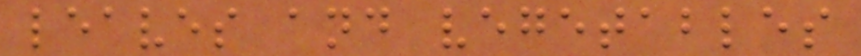leaves and vegetables
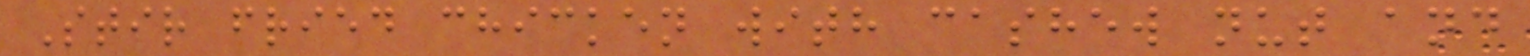Stir fried chicken with cashew nut and
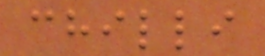chilli
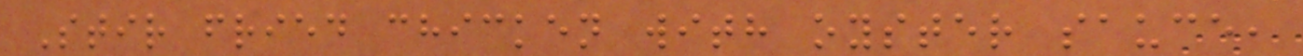Stir fried chicken with oyster sauce,
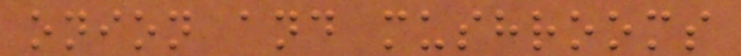onion and mushrooms
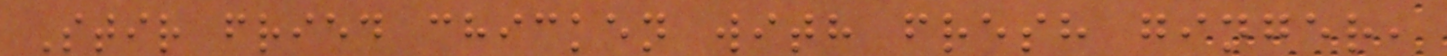Stir fried chicken with fresh ginger,
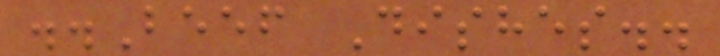..Beef Dishes..
